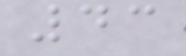43
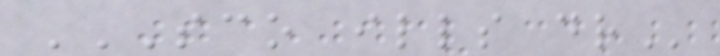SCO ILLS DR
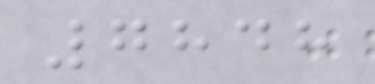7848
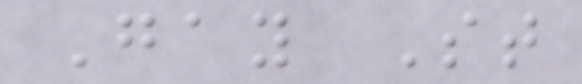Gay St
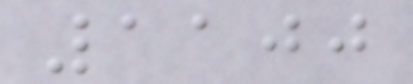1100
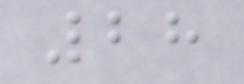28
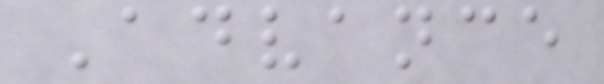Advance
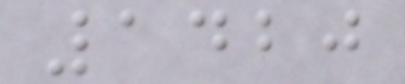1420
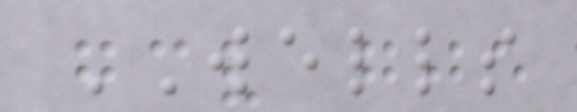WELLS
